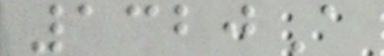1320A
